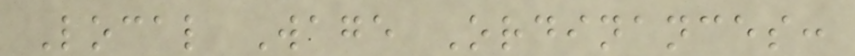Local Wage Ordinances:
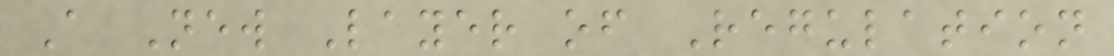A New Layer of Regulation
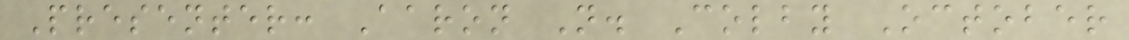Presenter: Aaron N. Colby October
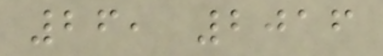26, 2016
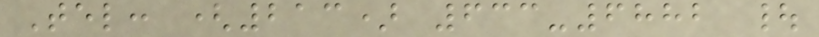Tel: (213) 633-6882 |
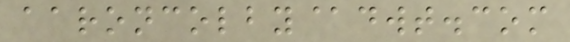aaroncolby@dwt.com
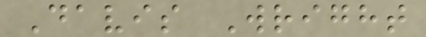Davis Wright
